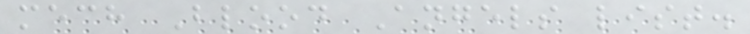mech Blood Angels list.
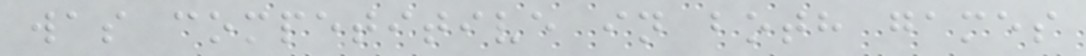was competitive in both games
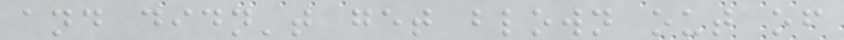and didn't get blown out of
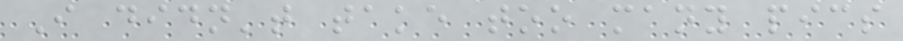I didn't take too many pics
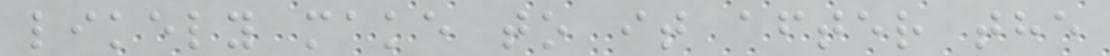likely make to it after the
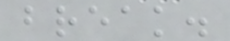break.
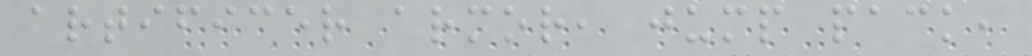artificer armor, jump pack,
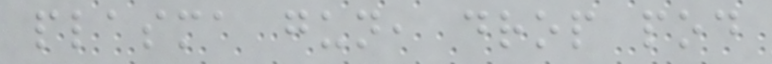plasma gun, drop pod
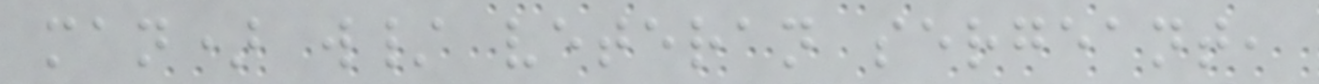man) w/ veteran sergeant,
